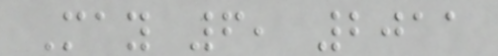May 6, 2011
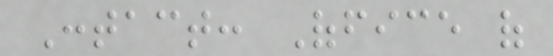Contact: Office of
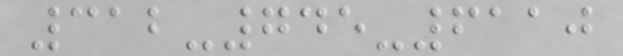312-745-6110
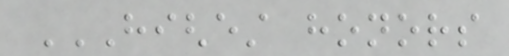HIGHEST HONORS
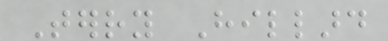Terry Hillard
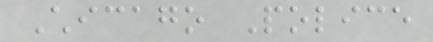Chicago Police
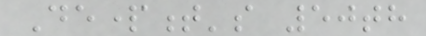Department's 50th
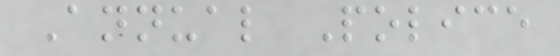Annual Police
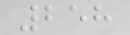258
